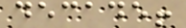decade!
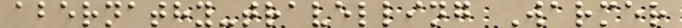abernathy-travelling Warmer
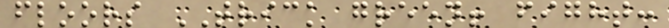floors TRICK green! fight:
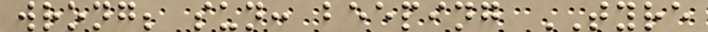wrong; sun: beeping TYRE
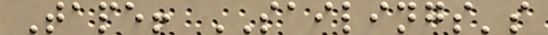Tape! SAILINGS's
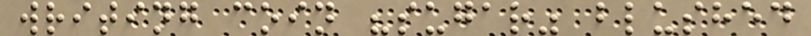writing coin "sugar" blushed
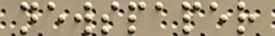newspaper
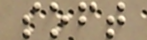soft
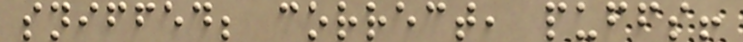sniffed; correct, puffs!
